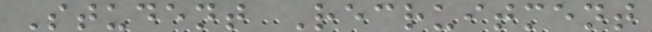Student Recruitment
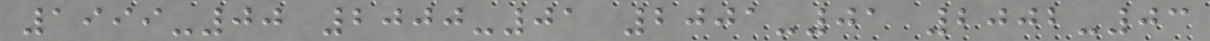1999-00 2000-01 2001-01 2002-03
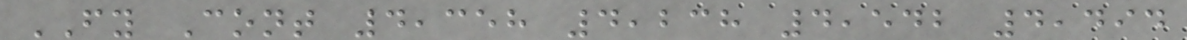FY Cont 4,358 4,238 4,542 4,494
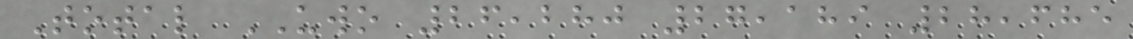Total UWO 26,280 27,189 28,685
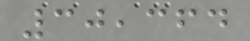30,364
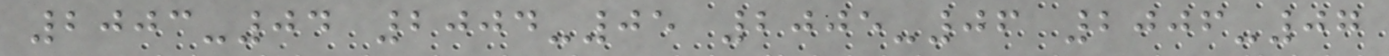2003-04 2004-05 2005-06 2006-07
